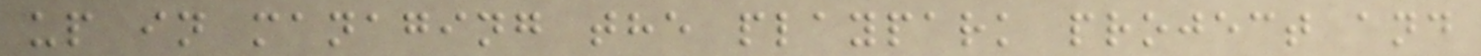up in managing the playpark project and
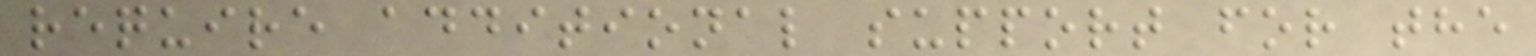require additional support for the
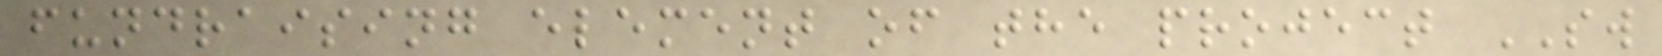fundraising element of the project SW
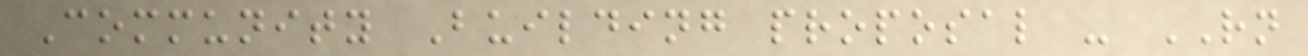Community Building proposal - RN
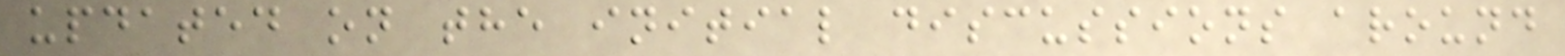updated on the initial discussions around
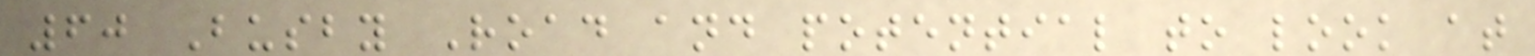60 Busby Road and potential to look at
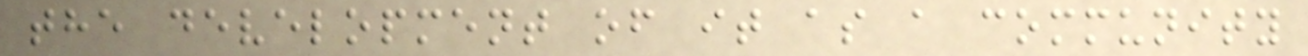the development of it as a community
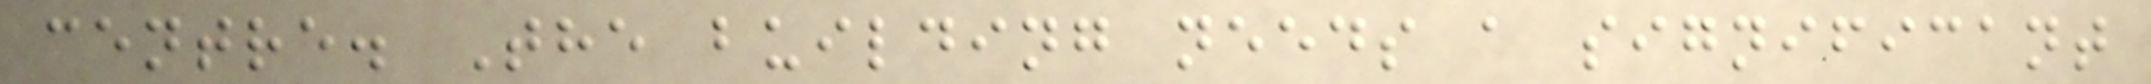centre. The building needs a significant
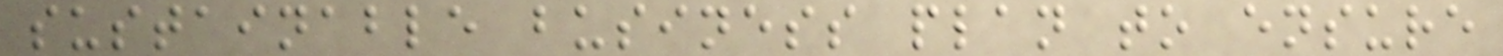sustainable business plan to ensure
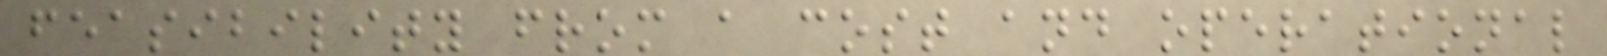feasibility from a cost and operational
